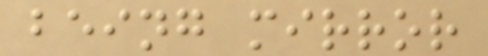being mirror
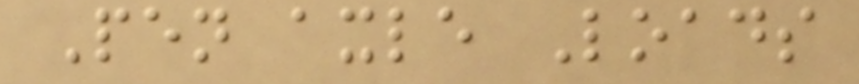Pen axle Loads
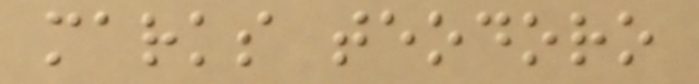marks teodoro
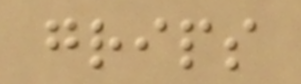grips
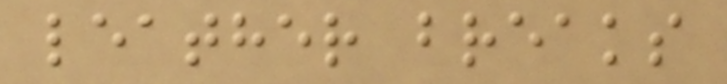leather breaks
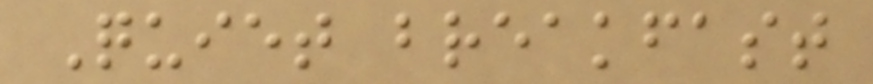Quiet breakfast
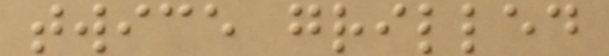twice grilled
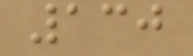130
